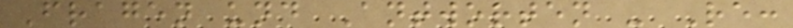Fragen und Antworten - Re:
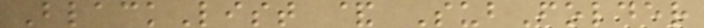BlackList & SubFolder
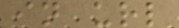in url
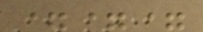===
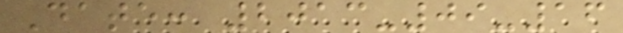Date: 2013-09-16
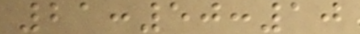21:50:10
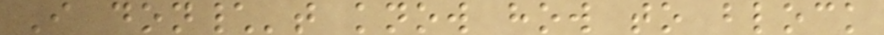I don\'t know how to block
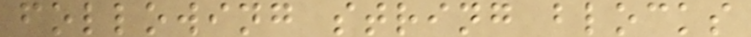following string blocks
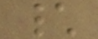\
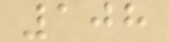108
